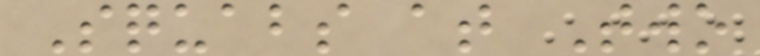Squabs at Two
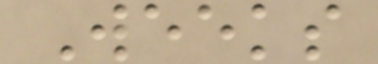Weeks
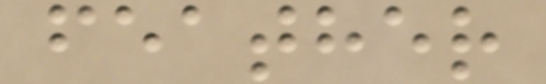feather
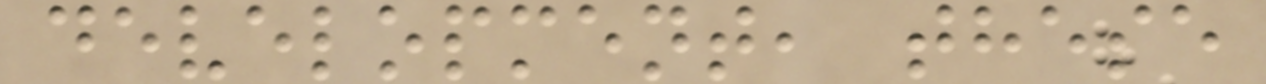development, these
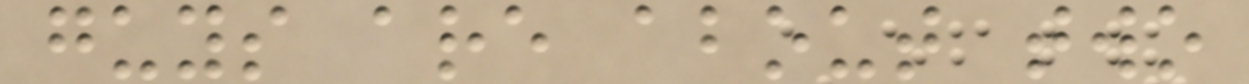guys are about two
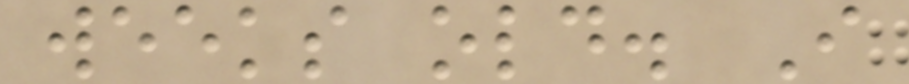weeks old. I
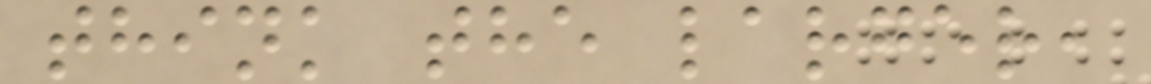think the larger,
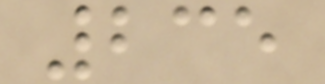235
